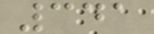341
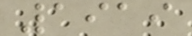1919
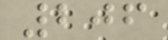206
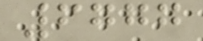6777
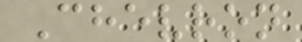Chevron
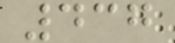437
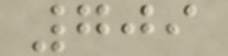709
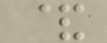&
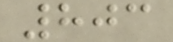803
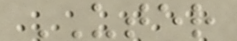UTER
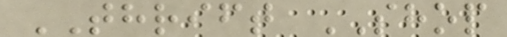THRIFT SHOP
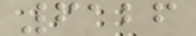6126
